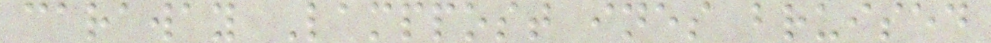caraway Lamppost ines bruised
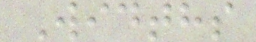Widths
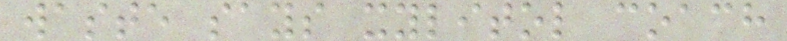waste says xylitol coach
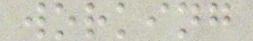working
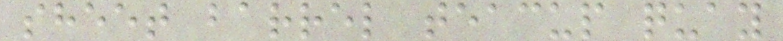sheet barrel teacup quay
